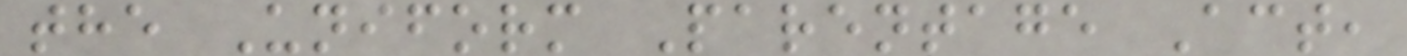the Uniform Parentage Act,
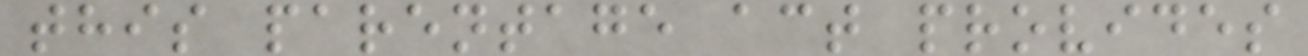this parentage act provides
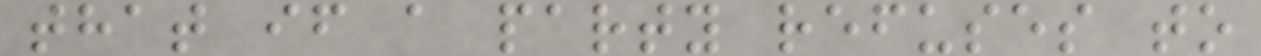that if a party refuses to
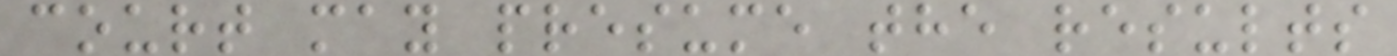court may presume the results
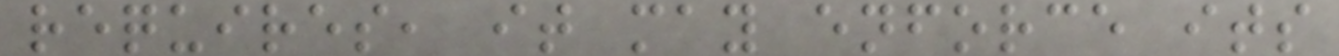requires, it may enforce its
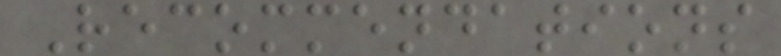Recommendations
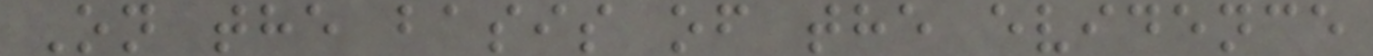On the basis of the evidence
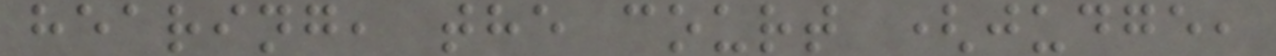hearing, the court (judge,
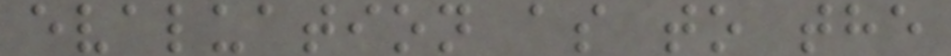evaluation as to the
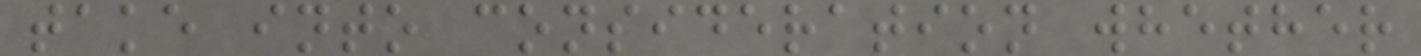take into consideration whether
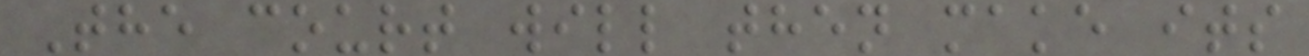The court will then make its
